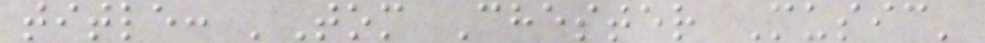title: 'Tom Chester Music'
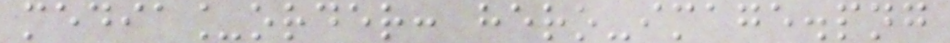media_order: hero-image.png
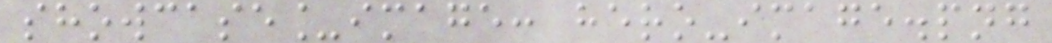showcase_image: hero-image.png
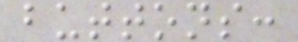buttons:
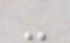-
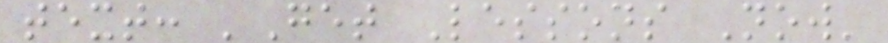text: 'Get Lessons Now'
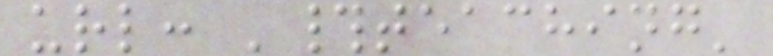url: '#teaching'
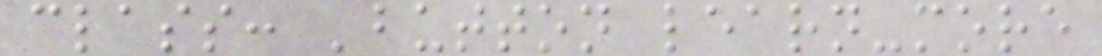class: 'button learn-more
